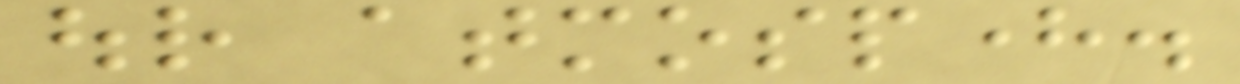our atmosphere.
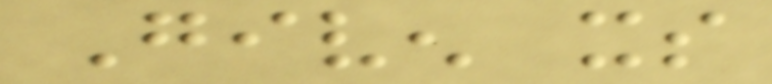Given its
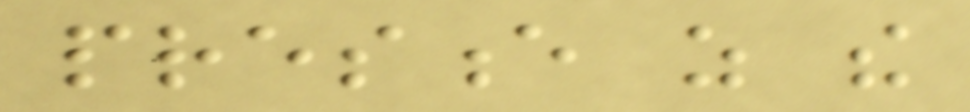presence as the
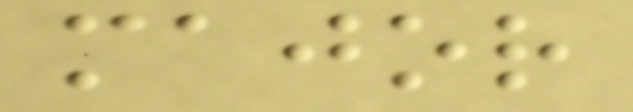major
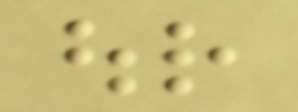our
